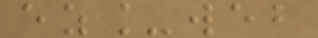ez_web
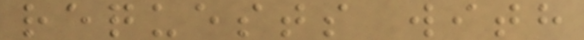requests with
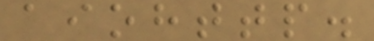aiohttp.
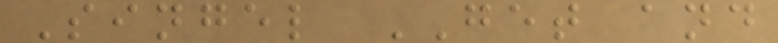Singel GET and
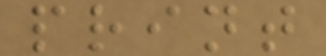print
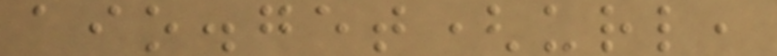aio.get(url,
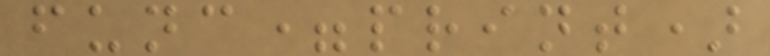func=print)
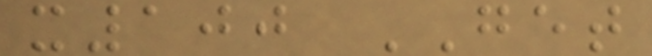x100 GET
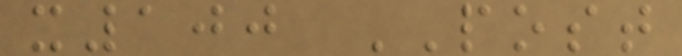x100 POST
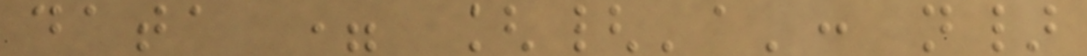data = [{'a': n}
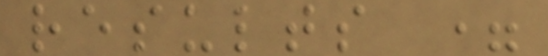results =
